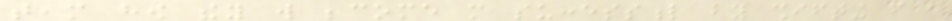team how they will become more successful by shifting from a
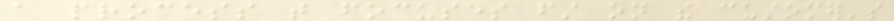a process that focuses first on the customer's
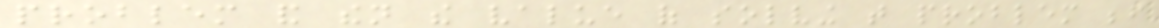problem and then the value of solving that problem before
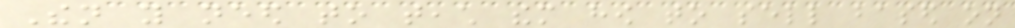Then you need to teach them how to sell based on
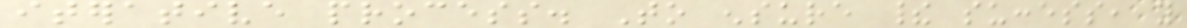iterative process. To ensure their success, you
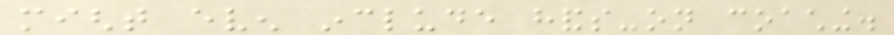might even include hands-on coaching.
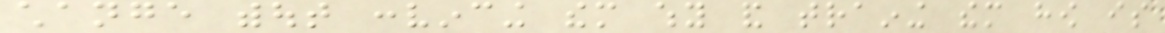change without convincing them why and training them how is
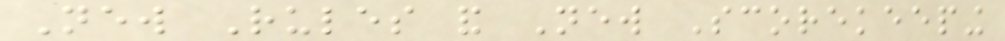New Rules and New Scorekeeping
